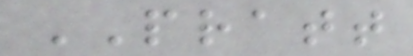PRATT
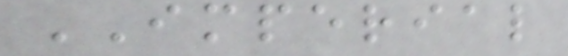IMPERIAL
